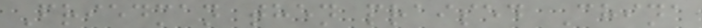Friedman then praised China
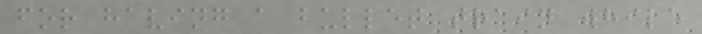for having a bullet train while
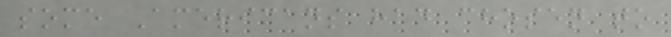some Americans had chosen to
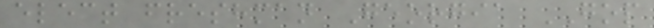elect freshman Georgia GOP
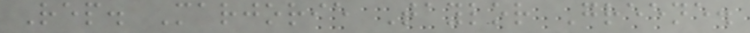Rep. Marjorie Taylor Greene.
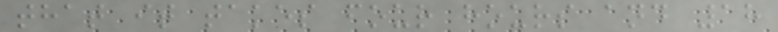that it takes four hours and 18
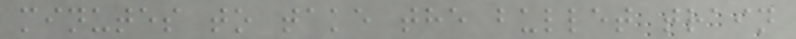minutes to take the bullet train
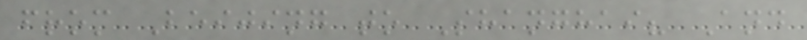from Beijing to Shanghai? And
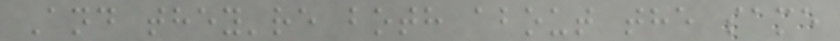And they're both about the same
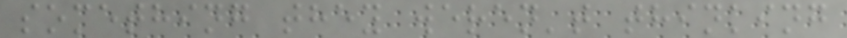something they weren't thinking
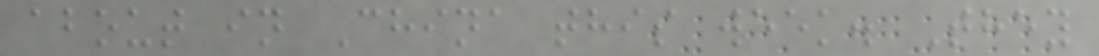about in China this week. They
